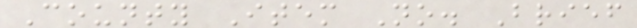County Item No. Brief
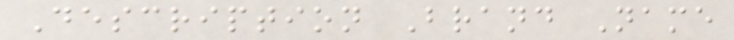Description Brand Name
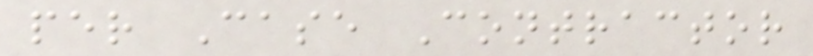per Case Contractor
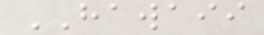HAWAII
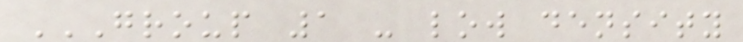GROUP 1 - LOW DENSITY
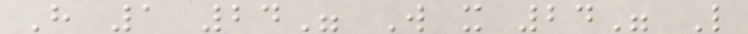H 1 24" W x 24" L
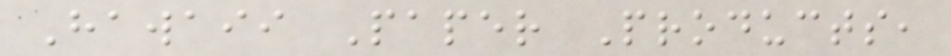Hawaii Paper Products,
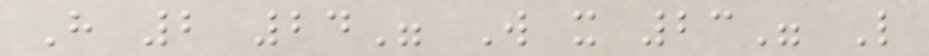H 2 24" W x 23" L
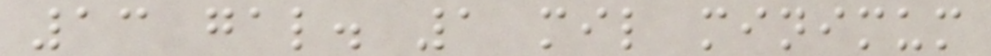13 gal. 1 mil minimum
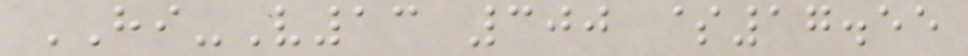HI-V13 300 $17.55
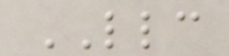LLC
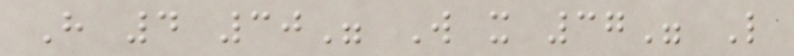H 4 30" W x 37" L
